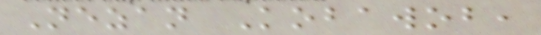Nezan Kobawob,
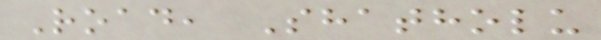Road, Shatholu
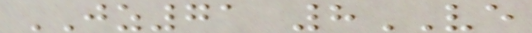JZ71 8VE
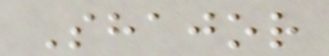Shajor
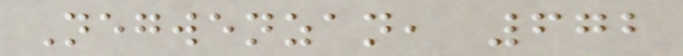Negwenzan, 672
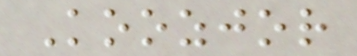Koozjor
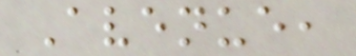Avenue,
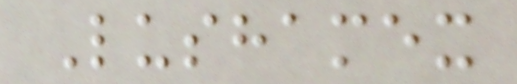Lushamex
